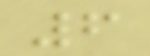6
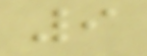9
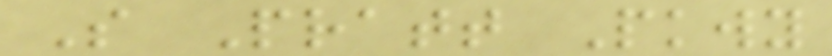S Pratt Pkwy
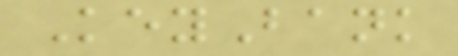KeyBank
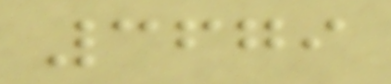3679
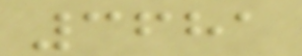3681
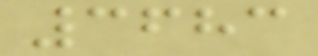3683
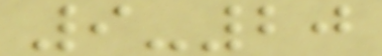9-20
